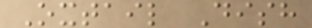Oxtail Dish
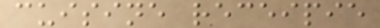cuisine receipie
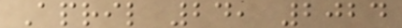April 24, 2024
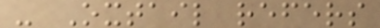- Oxtail refers
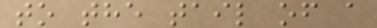to the tail of a
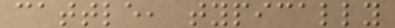cattle, typically
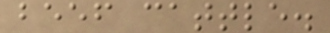beef cattle.
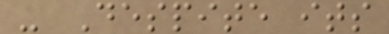- Despite its
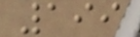199
